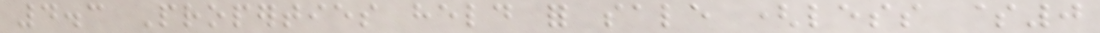4.3 Properties held for sale (less $0
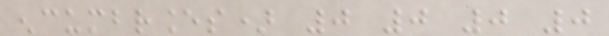encumbrances) 0 0 0 0
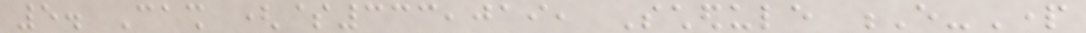5. Cash ($333,019, Schedule E-Part
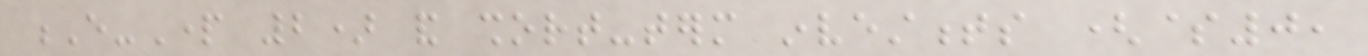E-Part 2) and short-term investments ($0,
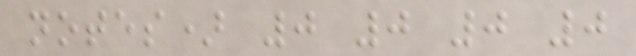notes) 0 0 0 0
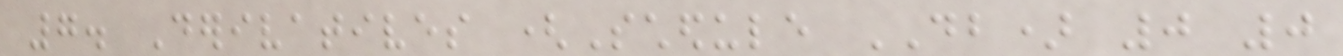7. Derivatives (Schedule DB) 0 0
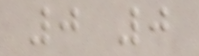0 0
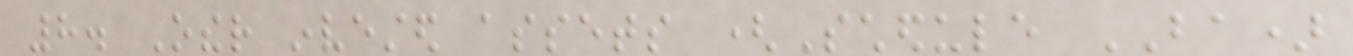8. Other invested assets (Schedule BA)
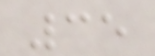35
